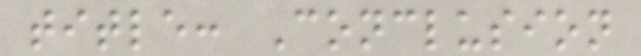title: Conclusion
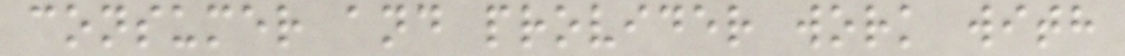consumer and provider work with
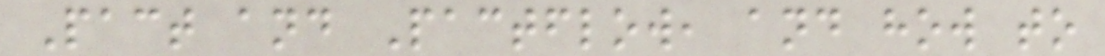Pact and Pactflow, and how to
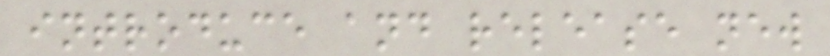introduce and release new
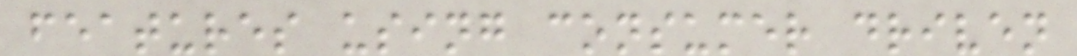features using consumer driven
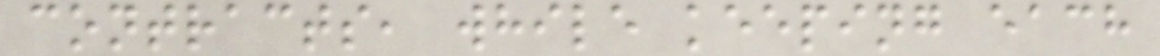contracts, while keeping each
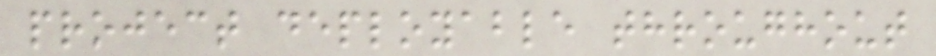project deployable throughout
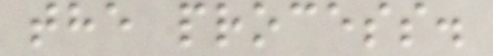the process.
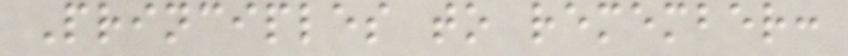Principles to remember:
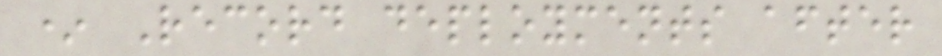* Record deployments after
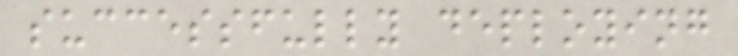successfully deploying
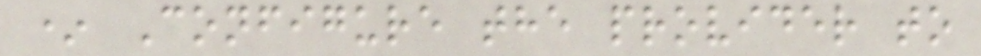* Configure the provider to
